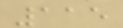115
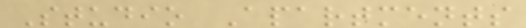Studio Apartments
